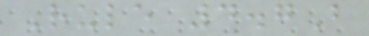Rule 4.7B
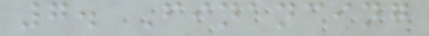7. Financing
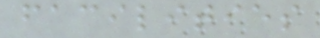facilities
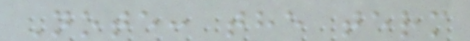Note: the term
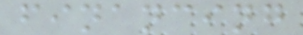financing
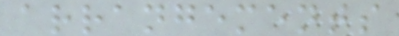arrangements
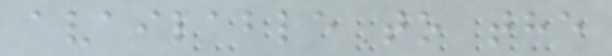available to the
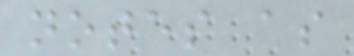notes as
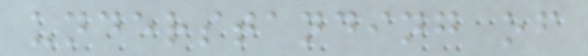understanding of
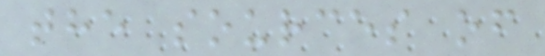the sources of
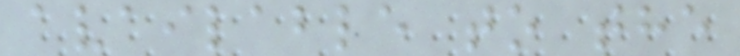available to the
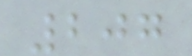207
